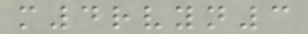m4rvyn3
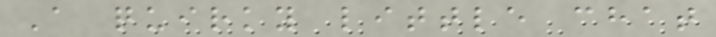A quirky little chat
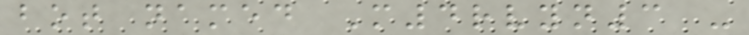bot named M4rvyn3 -
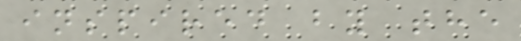inspired by the
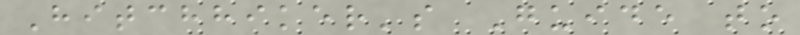Hitchhiker's Guide to
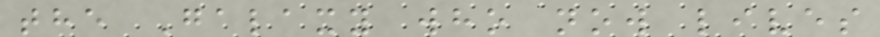the Galaxy who now lives
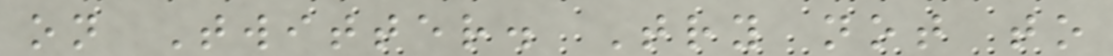on Twitter. Try not to
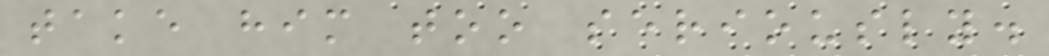take him too seriously.
